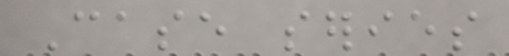Case series
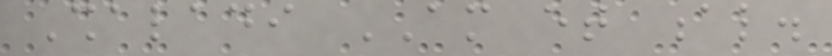Shaladi AM et al.
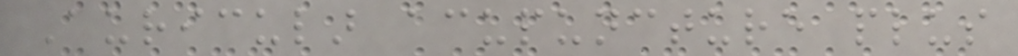Auricular acupuncture plus
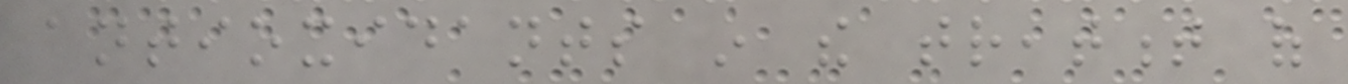antioxidants in the treatment of
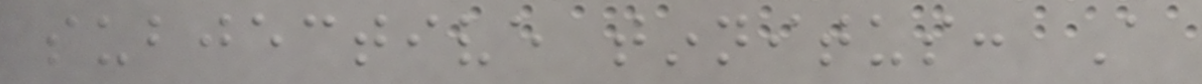subjective tinnitus: A
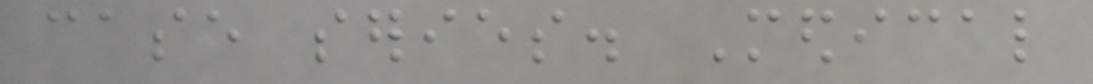case series. Medical
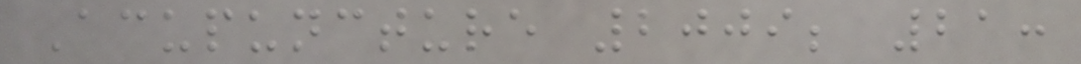Acupuncture 2009; 21:
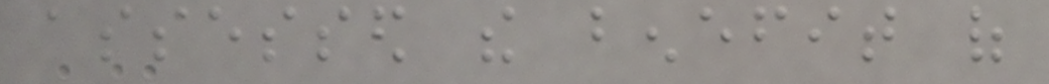assessed the benefit of
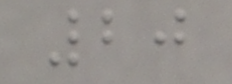20
